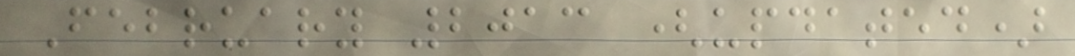February 2013 (updated)
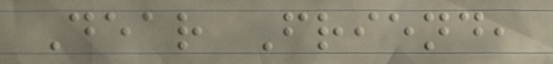Dear Friend,
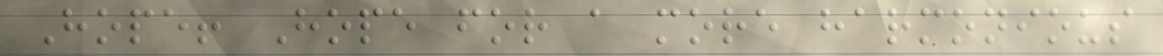Hope! Hope for a more harmonious
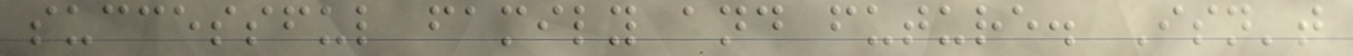successful family and future. Isn't
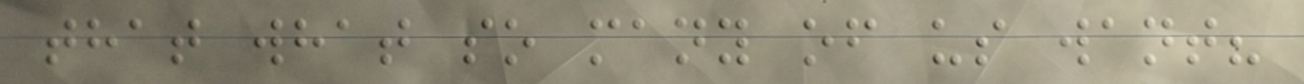that what so many of us want?
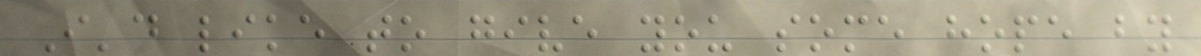I'd like to give you some hope by
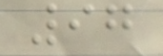97
